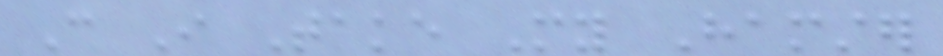Can I Take My Hamster
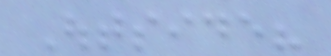Outside?
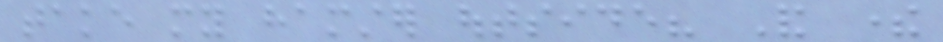take my hamster outside? And there
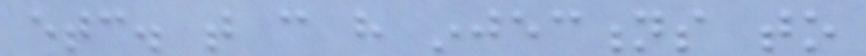etc. that can have injections to
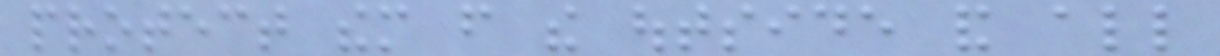protect them from the outside and all
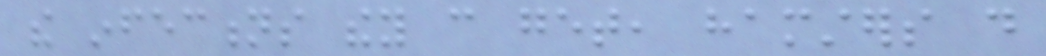the infections they can get, hamsters do
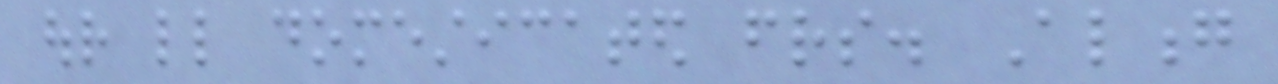our little domesticated friends. Along
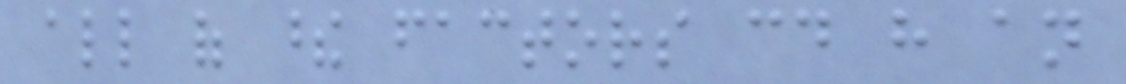all of these factors could have an
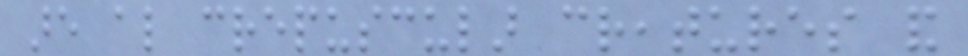are also crepuscular creatures and
